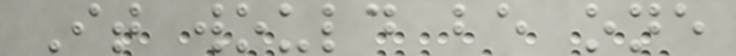It would be one
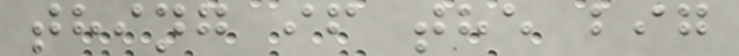thing if the big
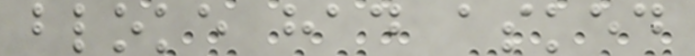bloke had asked
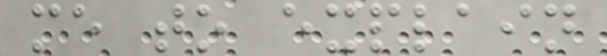me to explain
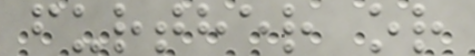further or
